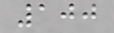100
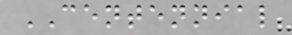CENTENNIAL
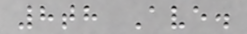8th Ave.
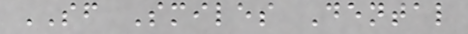SF Smiles Dental
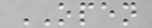OPEN
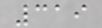319
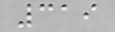319
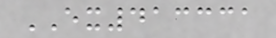EX413331
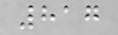817
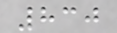830
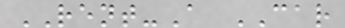RENT-A CAR
